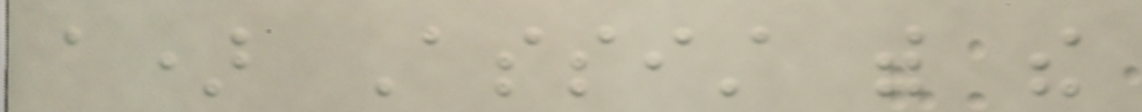a) Assist with the
